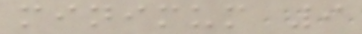minimum 9
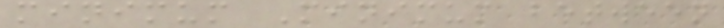minimum Minimum between
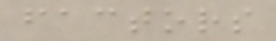factors
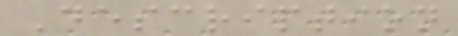Description
